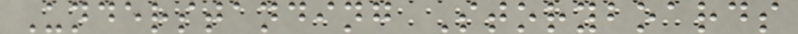Understanding Storyboards
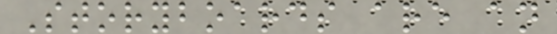Storyboards are an
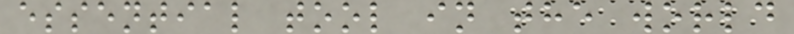essential tool in the world
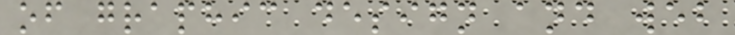of graphic design and web
